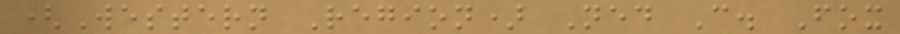(Western Region) Ned C. Fox
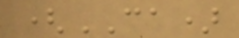(CA)
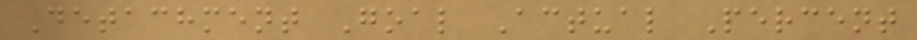Detachment Goal Actual Percent
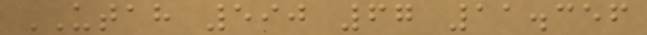UTAH 590 67 11.356
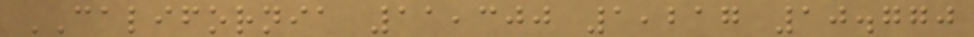CALIFORNIA 11,300 1,217 10.770
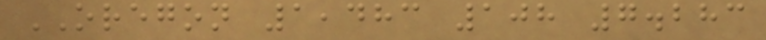OREGON 1,483 108 7.283
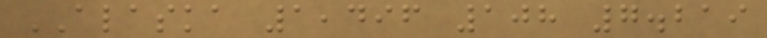ALASKA 1,496 108 7.219
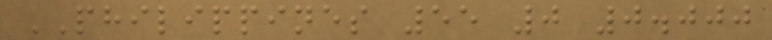PHILIPPINES 55 0 0.000
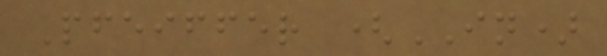Pfeiffer (IN)
